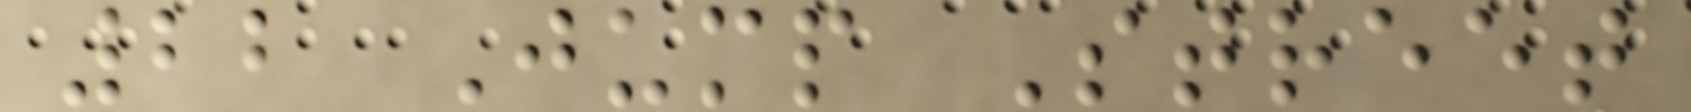22 Jump Street
